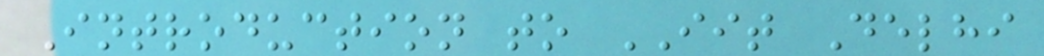Introduction to IIT Delhi
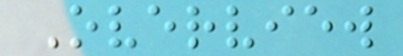Overview
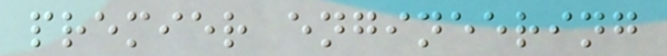premier engineering
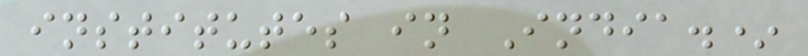institutes in India.*
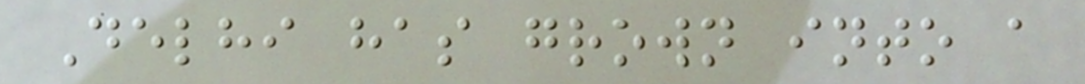Delhi has grown into a
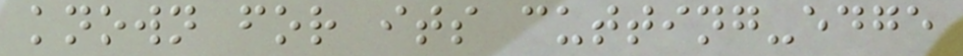known for its cutting-edge
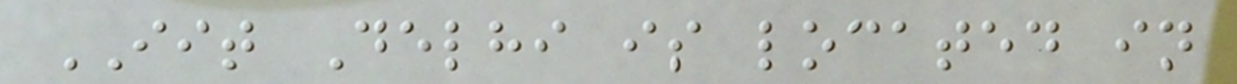IIT Delhi is located in
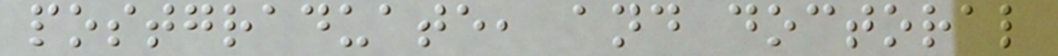postgraduate, and doctoral
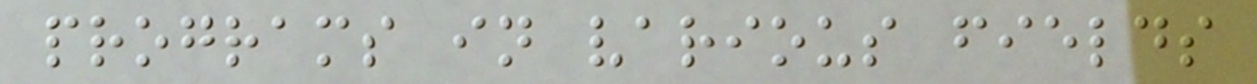programs in various fields
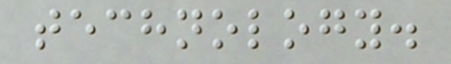technology.
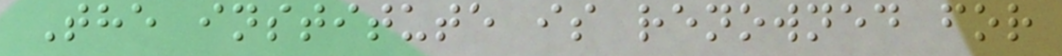The institute is renowned for
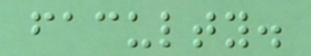faculty.
